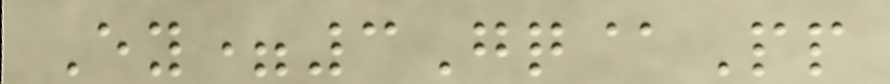Ey=3Gq@Pp
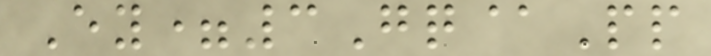Ey=3Gq@Pp
